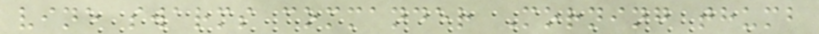vine swarms commander Morning thumb
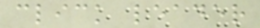click leader
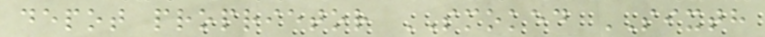depot proprietor SMOKED SIXTH
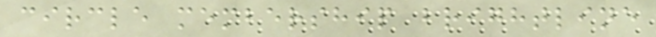circle membership brightline
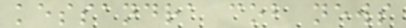kessandra cob news
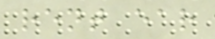rent ear
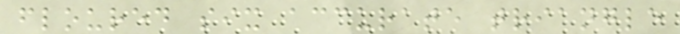floured six accurate triangle
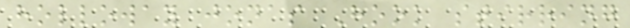holloway jonas Hook stirring
